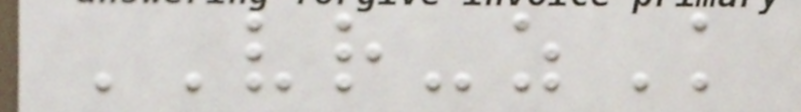VR-zK
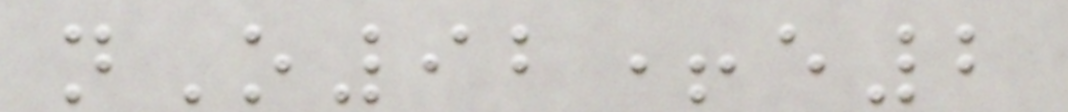nO92+e2
